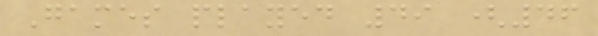Games played 49 (46
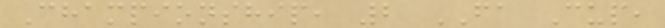Championship, 2 FA Cup,
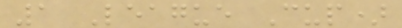1 League Cup)
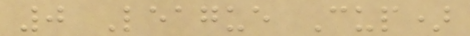0 League Cup)
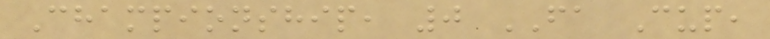Championship, 0 FA Cup,
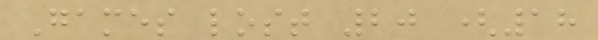Games lost 20 (18
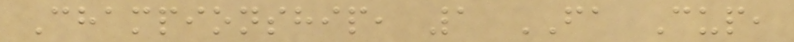Championship, 1 FA Cup,
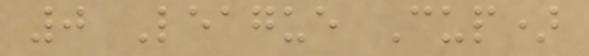0 League Cup)
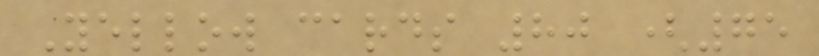Yellow cards 80 (75
